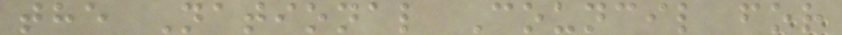the National Council for
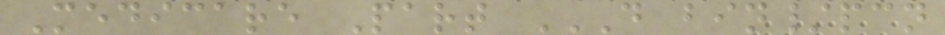Medicare Part D BIN/PCN
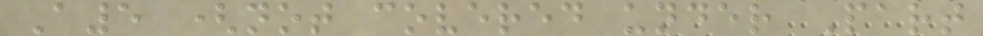A5 (not covered under Part
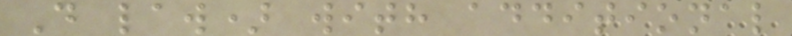D law) with additional
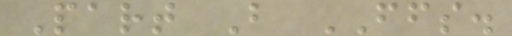Part B FFS.
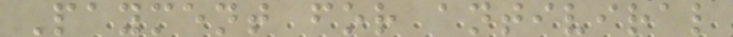Payment for antiviral
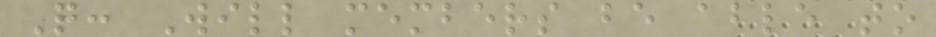Q: Will members be able to
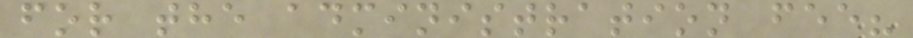for the administration fee?
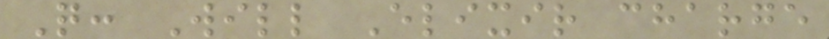Q: Will Elixir charge
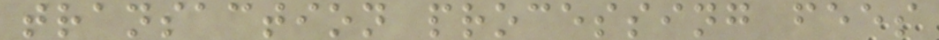transaction processing fees
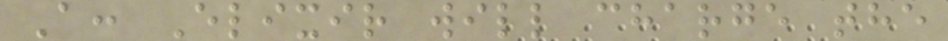A: Elixir will charge the
